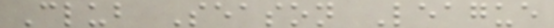Club Season League
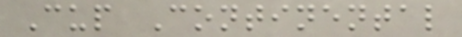Cup Continental
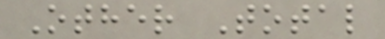Other Total
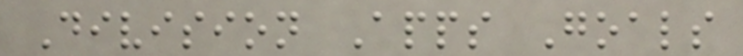Division Apps Goals
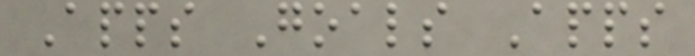Apps Goals Apps
